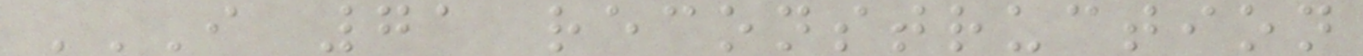I 71 RECONSTRUCTION
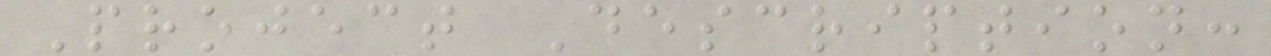Project Description:
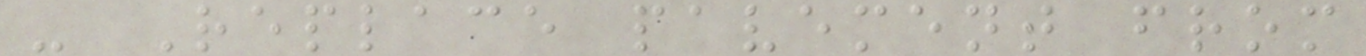- Replace pavement from
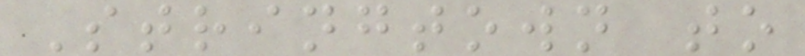Stringtown to
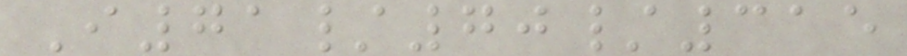I71/70/315
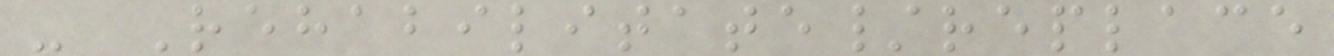- Rehabilitate/replace
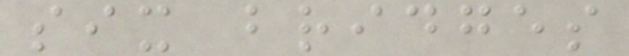six bridges
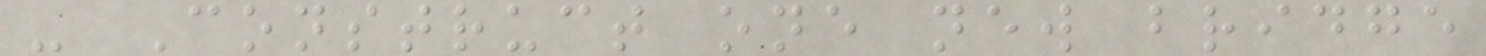- Construct one new bridge
